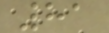81
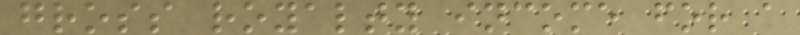gross royalty income for a
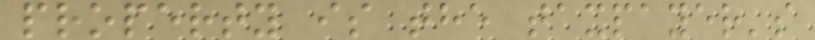property is the taxpayer's
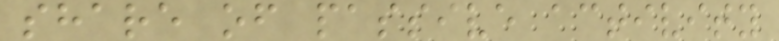share of passive activity
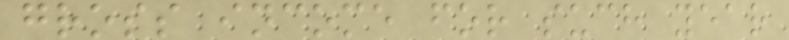gross income for such year
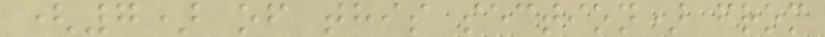(7) of this section) from
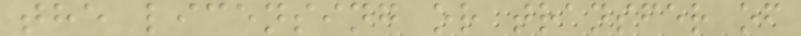the licensing or transfer of
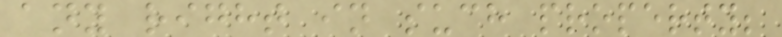any right in such property;
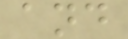and
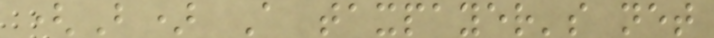(B) A taxpayer's net
